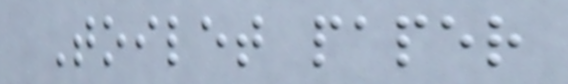Toilet paper
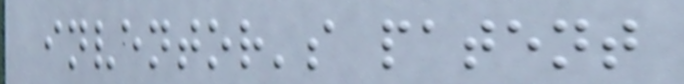inventor's patent
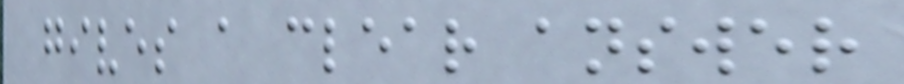gives a clear answer
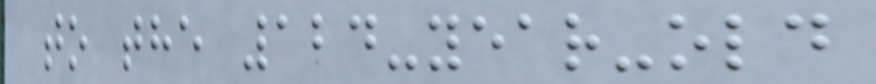to the 124-year-old
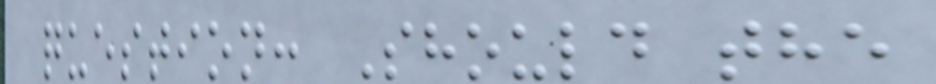question: Should the
